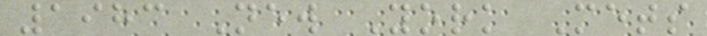1983 New York Mets
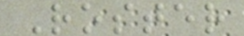Roster
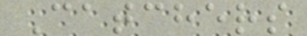Catchers
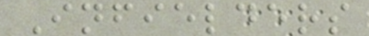Infielders
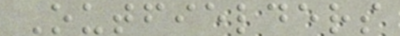Outfielders
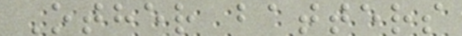Other batters
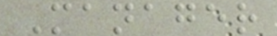Manager
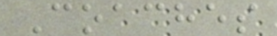Coaches
